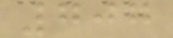707
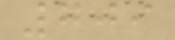709
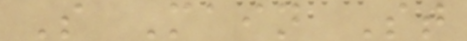S Main St
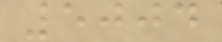5004
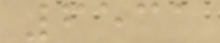6531
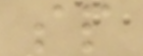sp
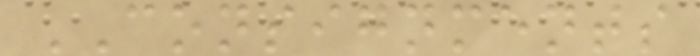CONSIGNMENTS
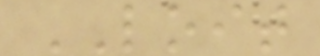LOIT
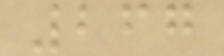267
